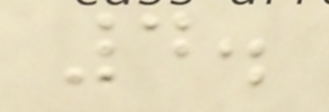4.
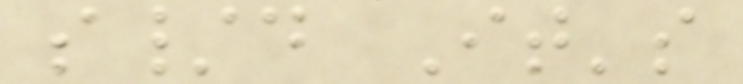s/d It's
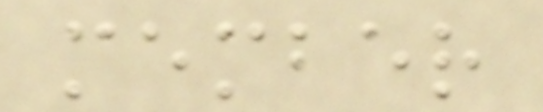member
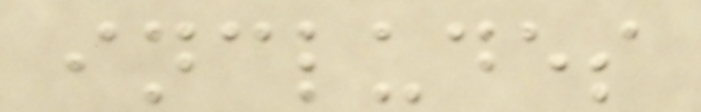includes
